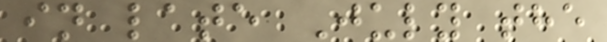in late July the
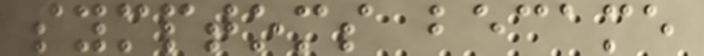symptoms became
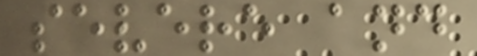severe and
